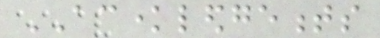ACKNOWLEDGEMENTS
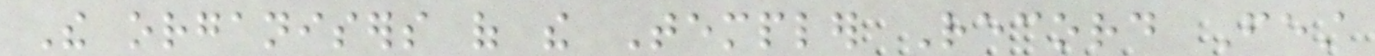The organisers of the Templer Record Fest
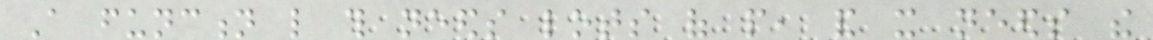A function like this needs lots of people, and it needs the
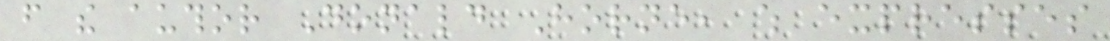from the author Donald Horne, which expresses
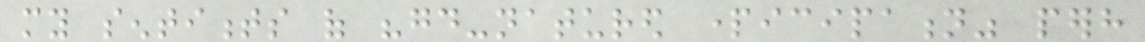my sentiments of "good-natured participation" perhaps
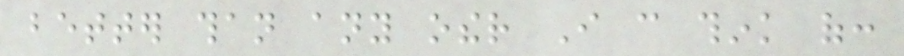better than any other I can think of:
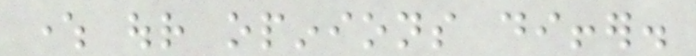where our opinions differ.
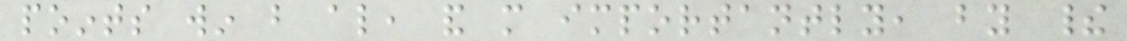points win but also, and more importantly, by their
